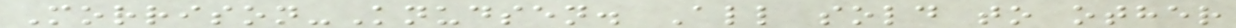Morrison-Knudsen. All sold to other
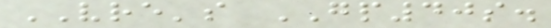VRE's GP40s.
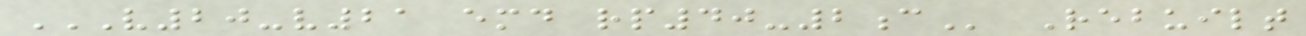V20-V21 EMD RP40-2C Rebuilt
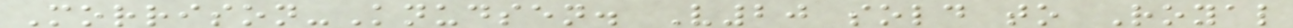Morrison-Knudsen. V20 sold to Royal
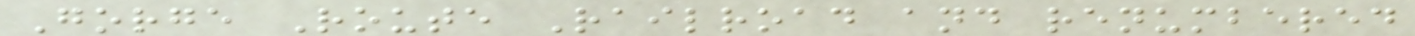Gorge Route Railroad and renumbered
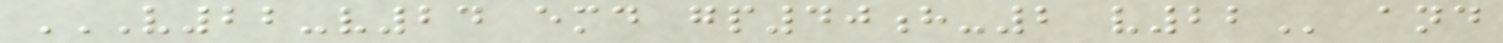V22-V24 EMD GP40H-2 V22 and
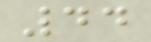44
